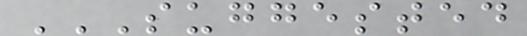SUGGESTED
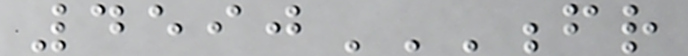4590FR
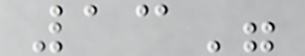13"
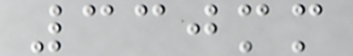330mm
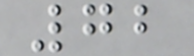72
